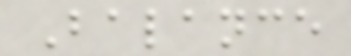Balance
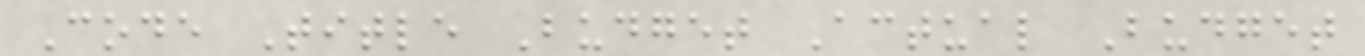Code Title Budget Actual Budget
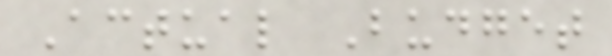Actual Budget
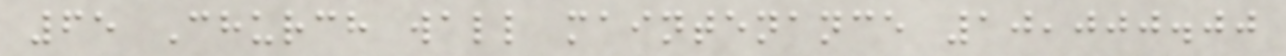65 Church wall maintenance 10,000.00
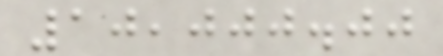10,000.00
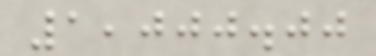1,000.00
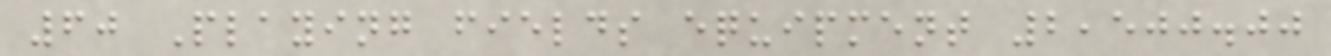60 Playing fields equipment 2,500.00
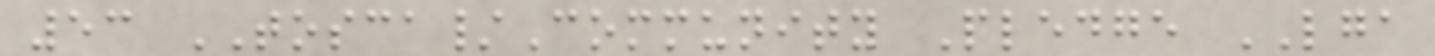53 TOSCA/Community Pledge LGA
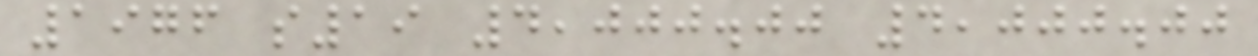1976 s19 4,000.00 4,000.00
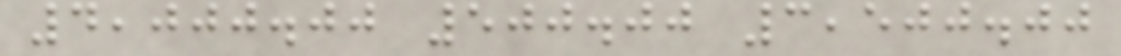4,000.00 500.00 3,500.00
